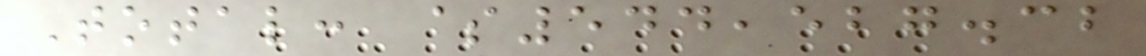Total: $544,527.32
